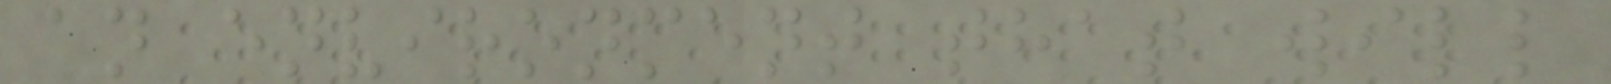an environment that will
